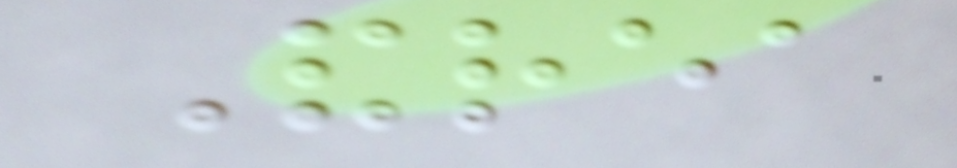Andrea
